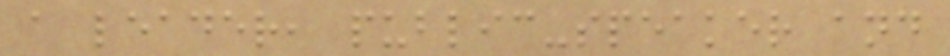a leader, public-speaker and
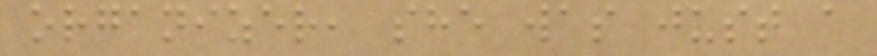organizer, she was just a
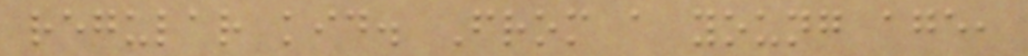regular kid. From a young age,
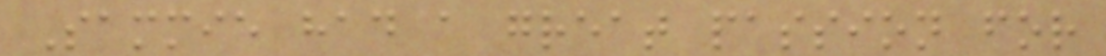Sammie had a great passion for
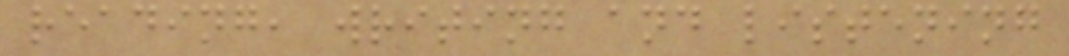reading, writing and listening
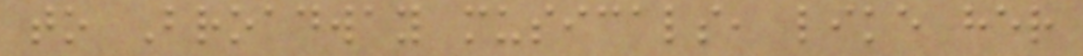to Broadway musicals, like her
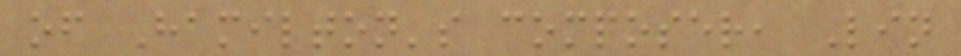of Hamilton's composer, Lin
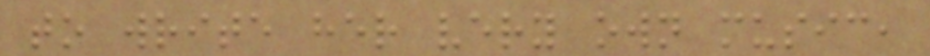to write her very own music,
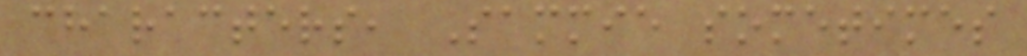characters, Sammie sometimes
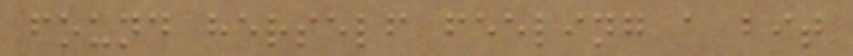found herself feeling a bit
